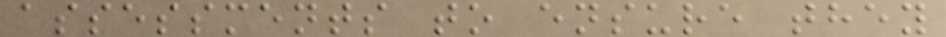assessments to ensure they
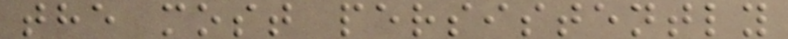the most persistently
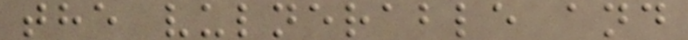the vulnerable and
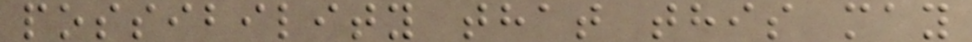possibility that this may
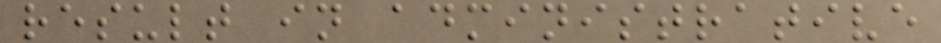result in administrative
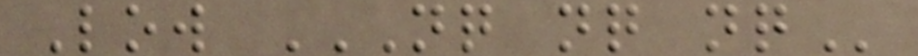Low NQ NQ NQ
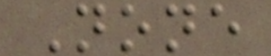None
